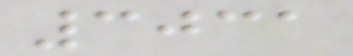3031
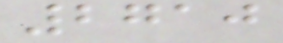2710
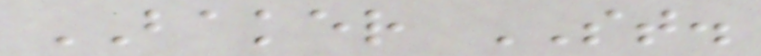BAKER ST.
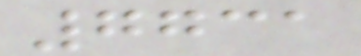7731
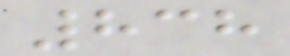838
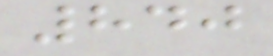840
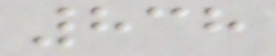838
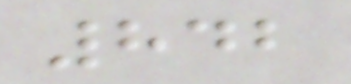842
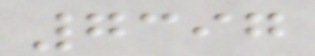7397
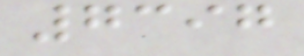7397
